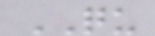QU
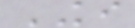KI
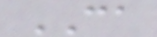CA
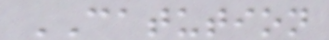CATUTION
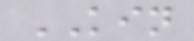KIN
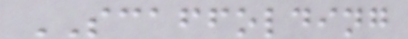SCAFFOLDING
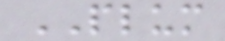PLUM
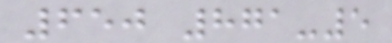650 871-5
